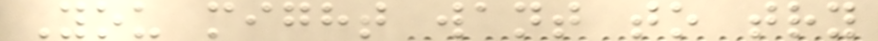You might want to try
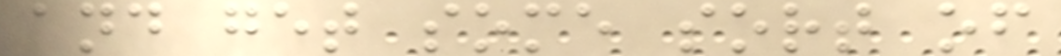and get some sort of
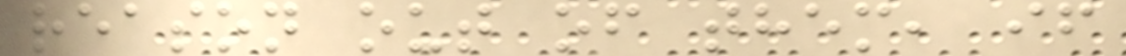reason out of them, if
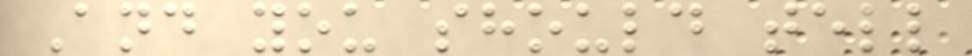And you should tell
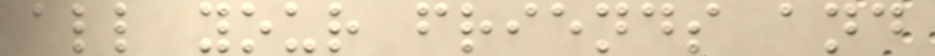all your friends and
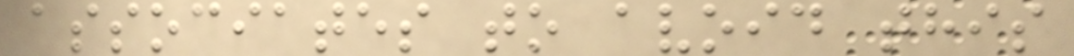associates to avoid this
